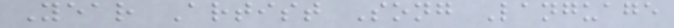Year Artist Song Language
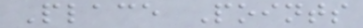Place Points
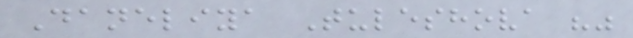Daneliya Tuleshova ""
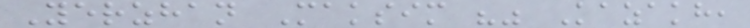Yerzhan Maksim "" Kazakh,
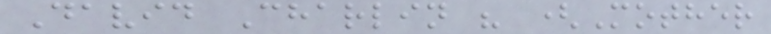David Charlin " (Mother
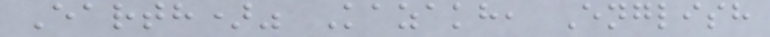Earth)" Kazakh, English
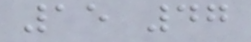15 47
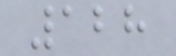128
